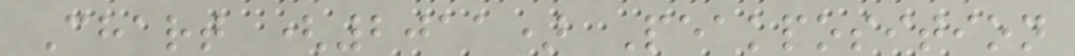Chart (2011) Peakposition
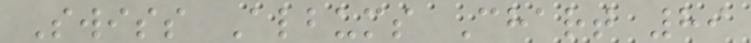Swiss Albums Chart 89
